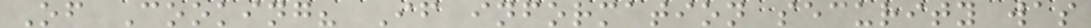Of Cooking? If information security was
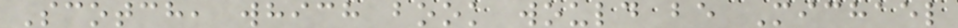Scotch, which book would be Michael
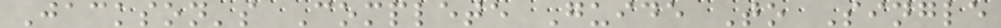Jackson's Complete Guide To Single
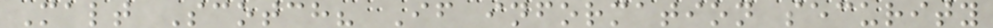Malt Scotch? If information security
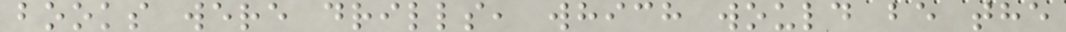books were drills, which would be the
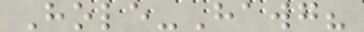Hole-Hawg?
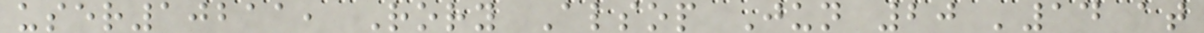user10211, Rory Alsop Jun 20 '14 at
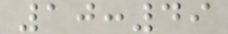10:49
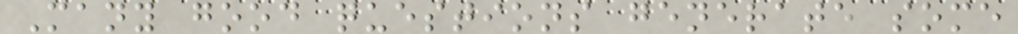Many good questions generate some
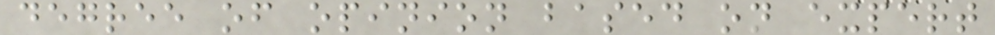degree of opinion based on expert
